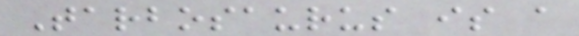Tarbosaurus is a
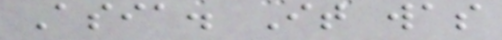Asia. It was
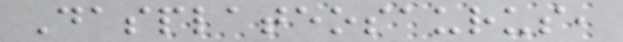Dasplateosaurus,
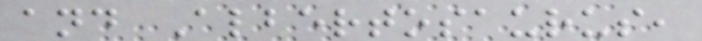and Albertosaurus,
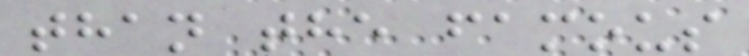than the famous
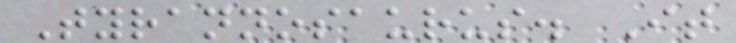Tyrannosaurus. It
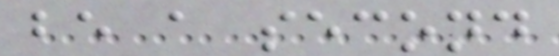be a second
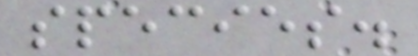species.
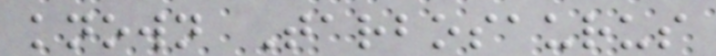known Tarbosaurus
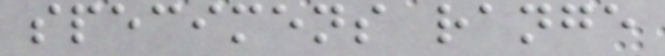specimens range
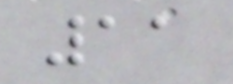11
